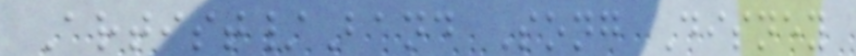Artist/Band Song Disney
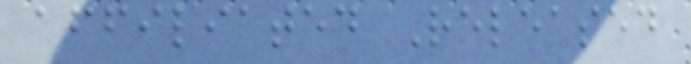affiliated Released
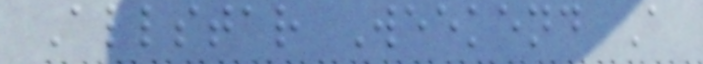Allstar Weekend A
